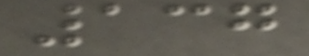137
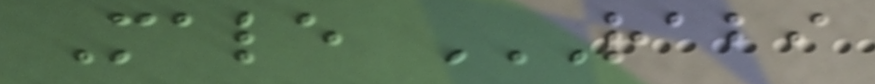Male RABI
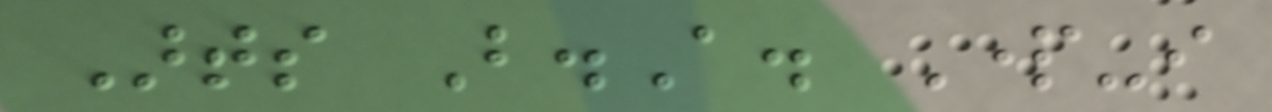Arts B.A. Part-i
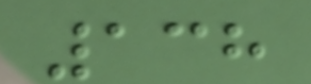138
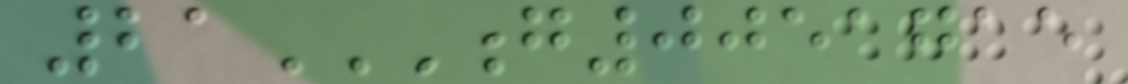21G0051715
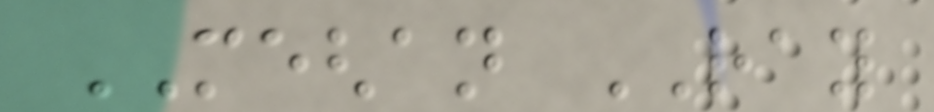MEGHAN RAY
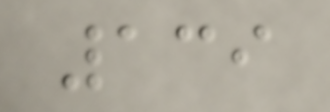139
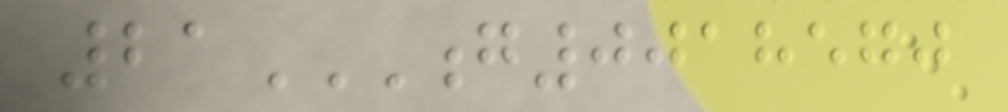21G0018570
